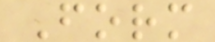Form
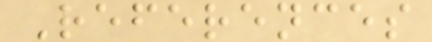References
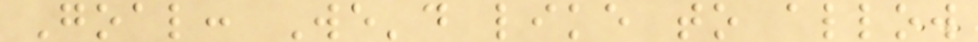Goal: We'd like to allow
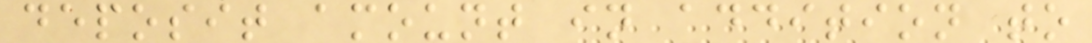deposit amount in addition to
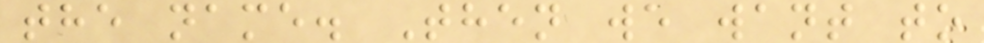the name. Then we want to
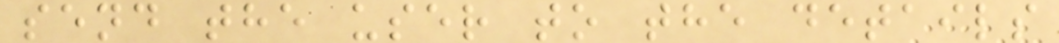send the user to the details
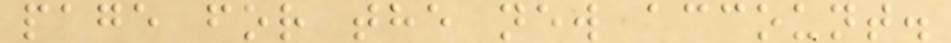page for the new account.
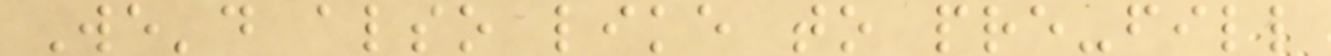We'd also like to pre-fill
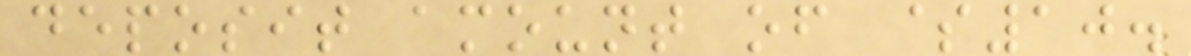deposit amount of $10.
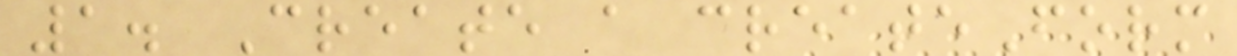1. Create a createForm
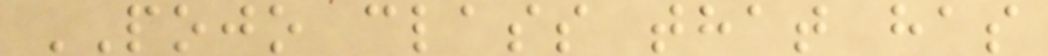POJO class that has
